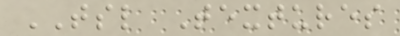TSL Textures
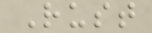Rust
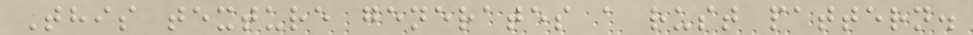This texture generates a rust pattern.
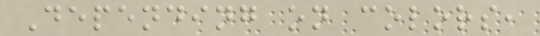Depending on colors,
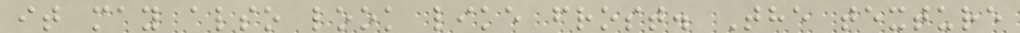it may also look like frost. The texture
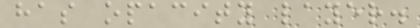has opacity layer.
